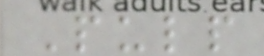Pulp
